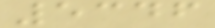5346
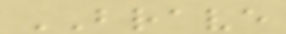BRAVE
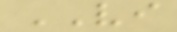VI
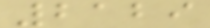2129
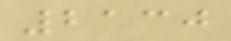2130
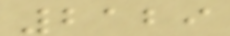2129
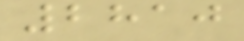2810
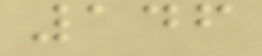146
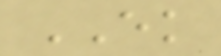EK
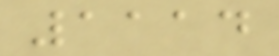1114
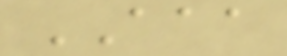AAA
